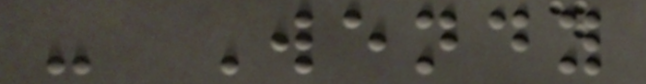- Wendy
